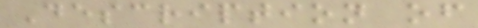Description of
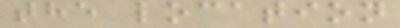the location
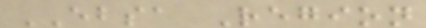EBSA Region
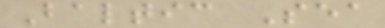Baltic Sea
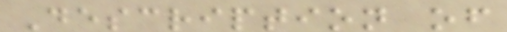Description of
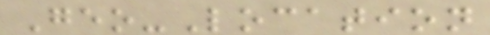Geo-Location
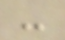-
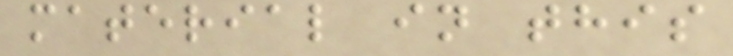material in this
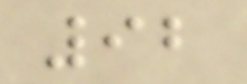92
